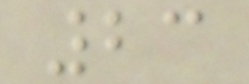23
